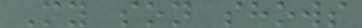My son shows
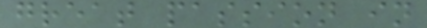great passion in
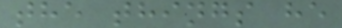the things he
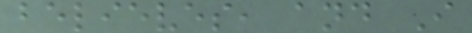believes, and I
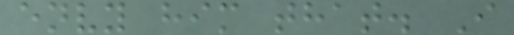envy him that. I
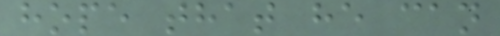hope that he can
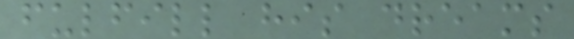fulfill his dreams
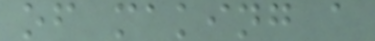of making a
